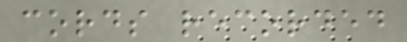cords recorded
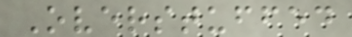Overstuffed
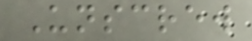Unscrew
